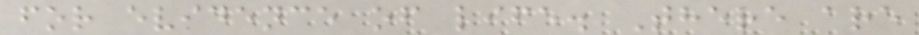for evidence of life. There are
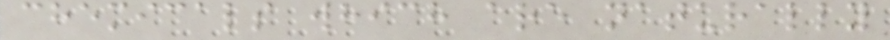chemicals which are naturally
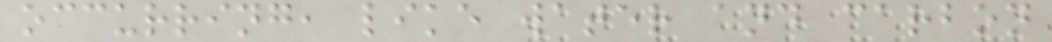occurring, like water and carbon
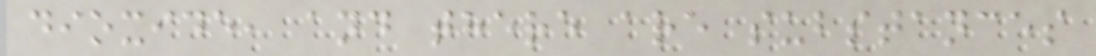dioxide, and there are substances
